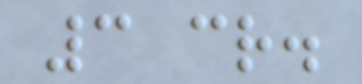3 cr.
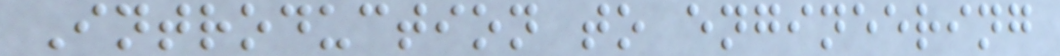Introduction to engineering
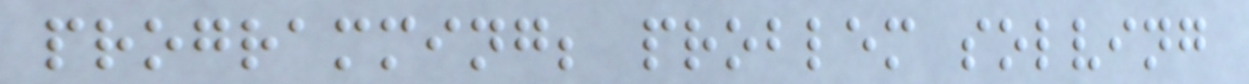programming; problem solving
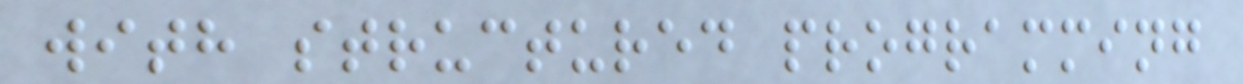with structured programming
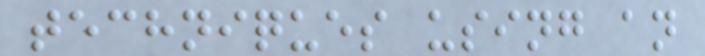techniques using an
